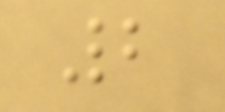2
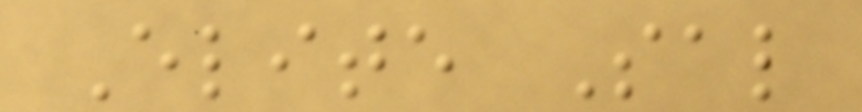Elite Sal
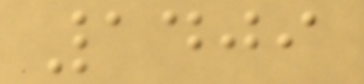1409
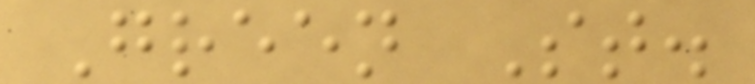Green St.
